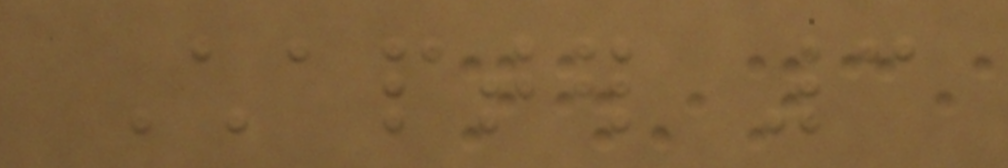Chapter 3
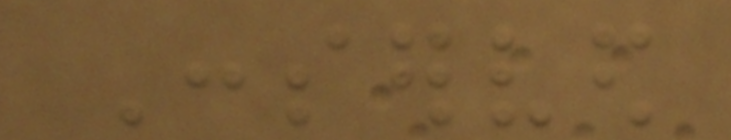Conserved
